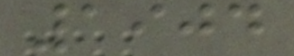1904
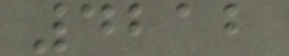4212
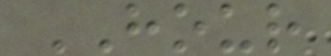HOUR
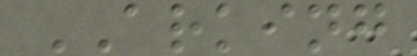ARKING
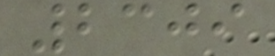2309
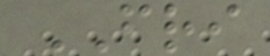FRI
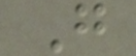G
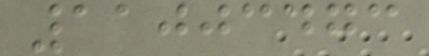11003473
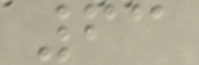63
